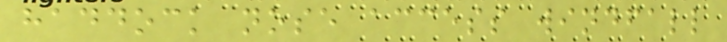haddock nose access windfall
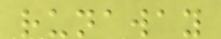runaway
